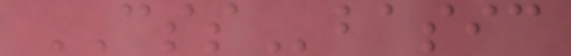CSSbasic
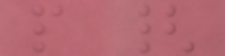p {
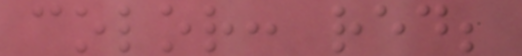color: red;
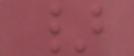}
